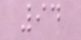94
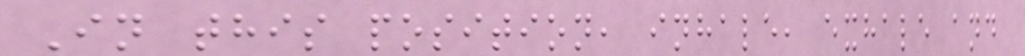In this position, inhale, exhale and
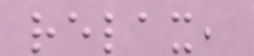relax,
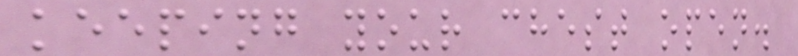keeping your chest open.
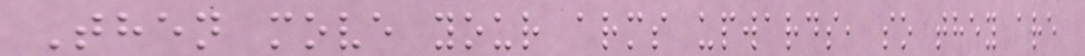Then move your arms upwards, so they are
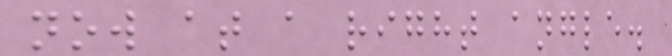now at a right angle.
